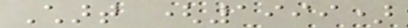Chart (1999)
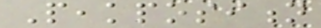Peakposition
